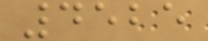4525
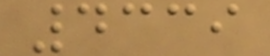4339
